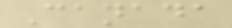Canada
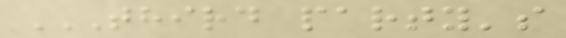THIRD PARTY'S
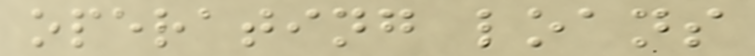operating loans
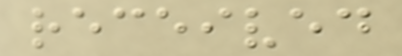received
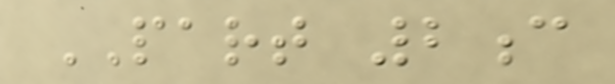PART 2c
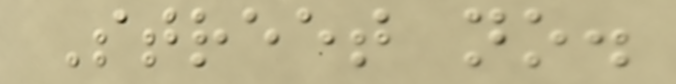Street no.
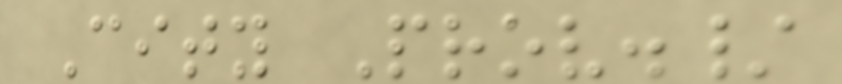City Prov./
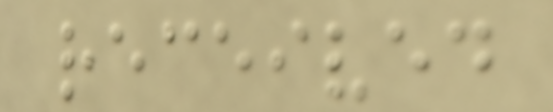received
